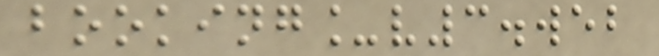booking_v3.web
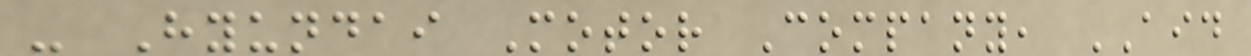- Hyundai Motor Company, AID
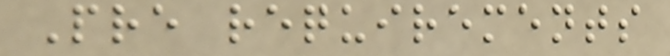Pre requirements
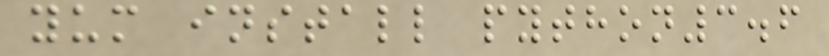yum install python3.6
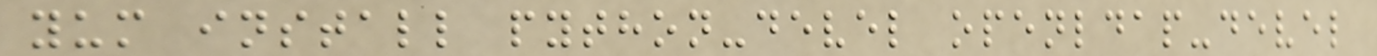yum install python-devel openldap-devel
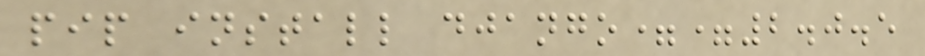pip install django==2.0.5
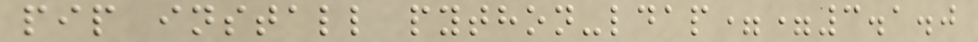pip install python-ldap==3.1.0
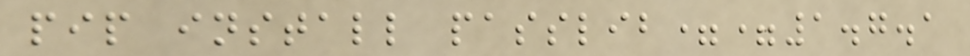pip install passlib==1.7.1
